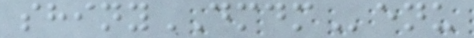shinyDMDMenu
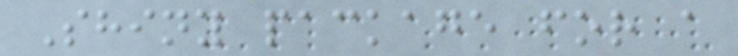Shiny package for a
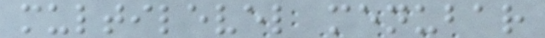multilevel menubar
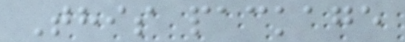This package
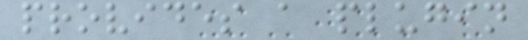provides a plugin
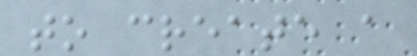to create a
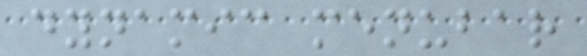dynamic menubar
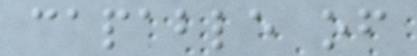capable of
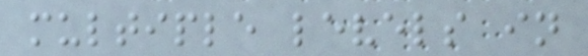multiple levels in
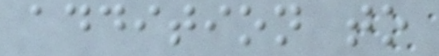addition to
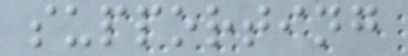supporting
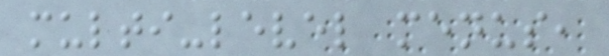multi-level menus,
